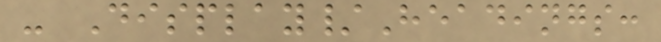- Display/Headings:
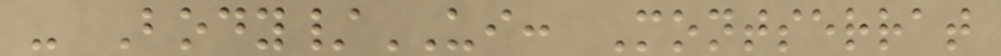- Body/UI: Montserrat
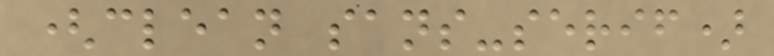(clean sans-serif)
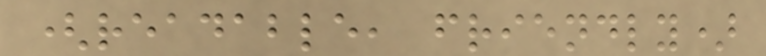(readable, friendly)
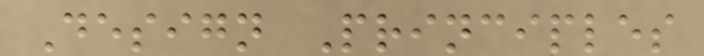Design Principles
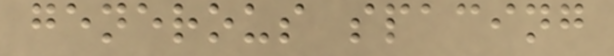generous spacing
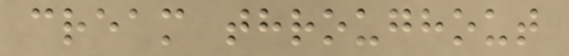cream throughout
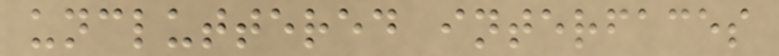uncluttered interfaces
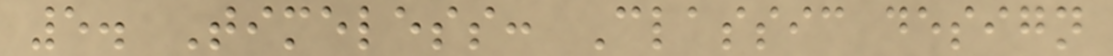5. Timeless: Classic design
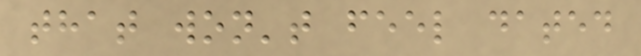that won't feel dated
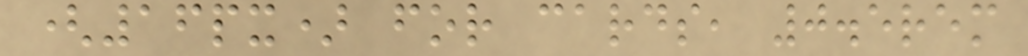(16px) for cards, 0.5rem
